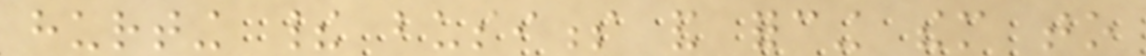hurting their business and forcing them to
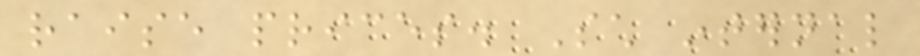raise prices. Such internal
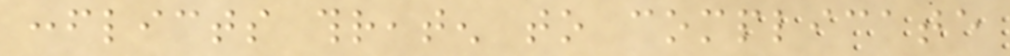conflicts threaten to complicate
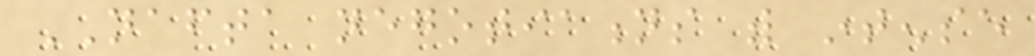NAFTA negotiations with intense
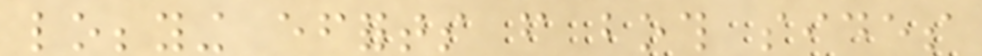lobbying efforts from both sides
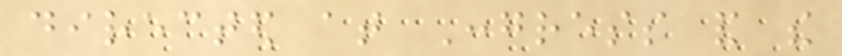directed at Congress and the
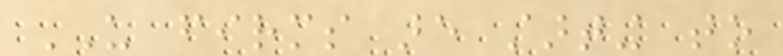US firms are starting to
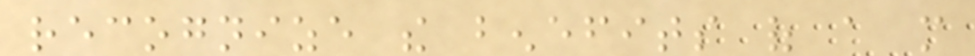recognize the benefits of a more
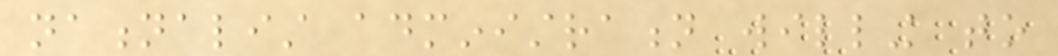nationalist administration willing to
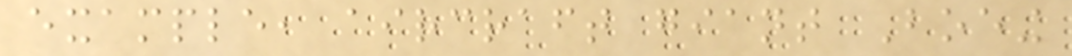example, aircraft giant Boeing
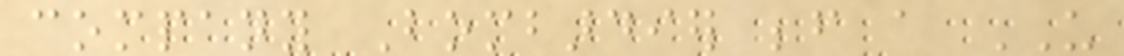company Bombardier before a US
